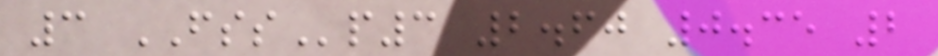3 FSSp3 2.60 0.35 2
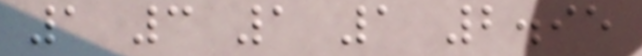1 3 1 1 2.95
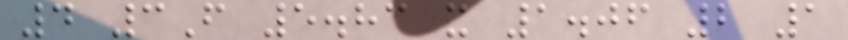4 3F 5.83 x 1.06 2 1
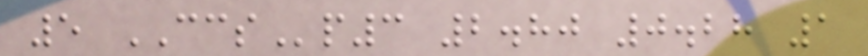5 CCSp3 2.80 0.28 1
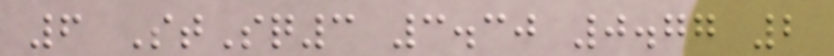6 StSq3 3.30 0.77 2
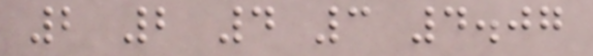2 2 4 3 4.07
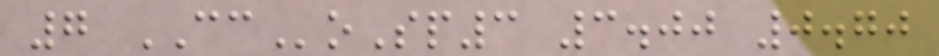7 CCoSp3 3.00 0.70
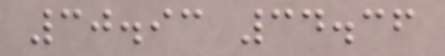30.93 34.36
